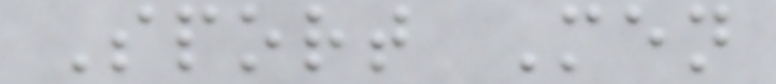Sport Men
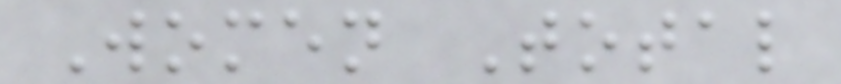Women Total
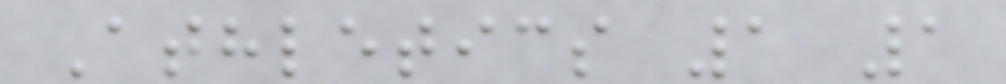Athletics 1 1
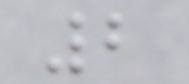2
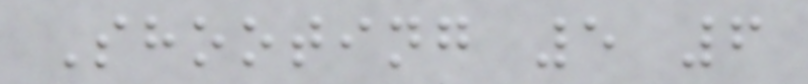Shooting 5 6
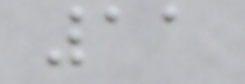11
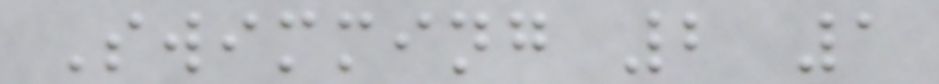Swimming 2 1
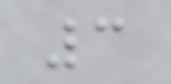3
